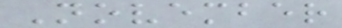November
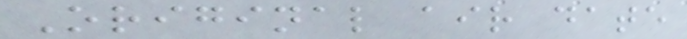Original air date
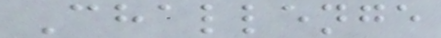Challenge
